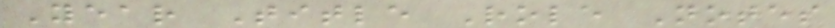Year Title Role Notes
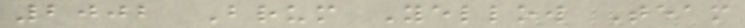2002 Brum Yellow Team
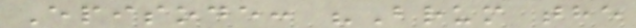Episode: "Brum the
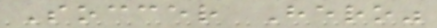Soccer Hero"
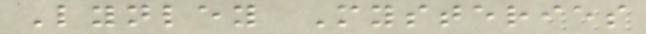Lynley Mysteries
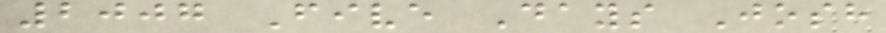2007 Five Days Josh
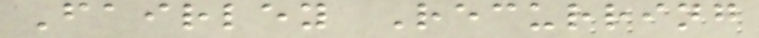Fairley Recurring
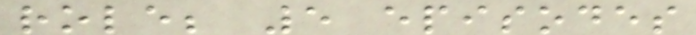role; 5 episodes
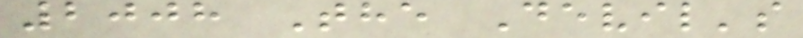2008 The Devil's
